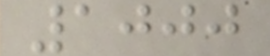1000
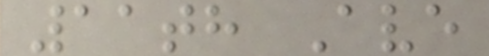11th Ave
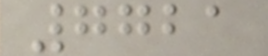7721
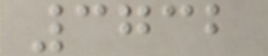3732
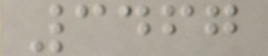3467
